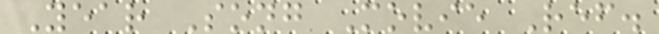Year Song Movie Ref.
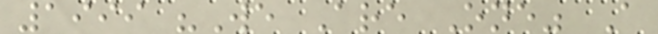1999 "We Are One" A
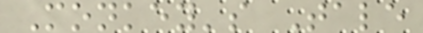Monkey's Tale
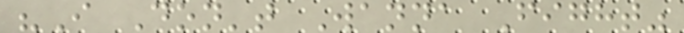"I Don't Wanna Fight"
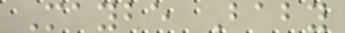Maybe Baby
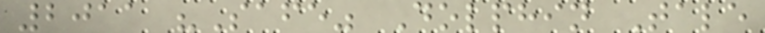2011 "Safe" Dolphin Tale
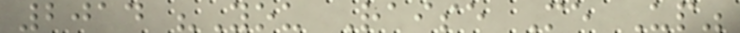2014 "You Raise Me Up"
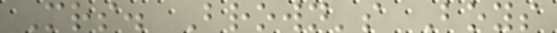Mrs. Brown's Boys
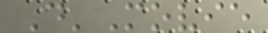D'Movie
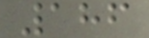186
